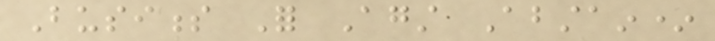Business For Against Abstain*
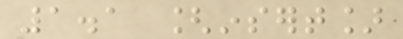1.1 [insert]
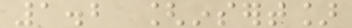1.2 [insert]
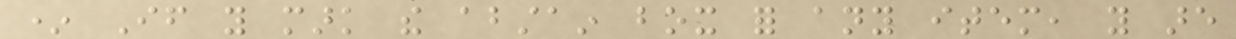* If you mark the abstain box for any item, you are
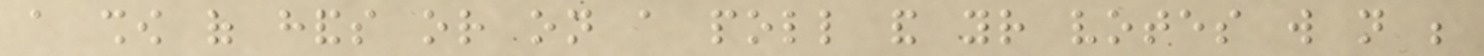a show of hands or on a poll and your votes will not be
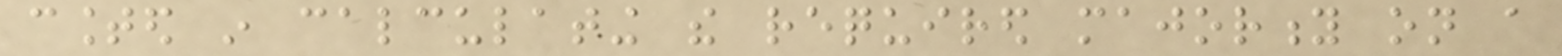counted in calculating the required majority on a
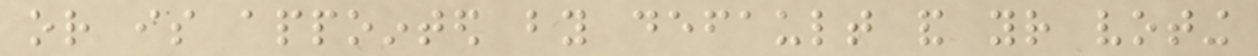or is appointed by default and your voting
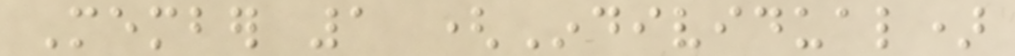Member 1 (Individual)
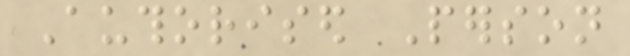Authorised Person
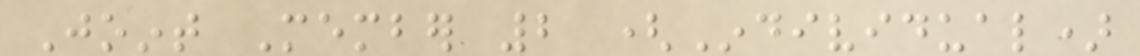Joint Member 2 (Individual)
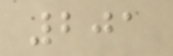201
